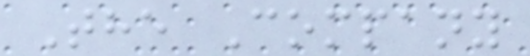The Company
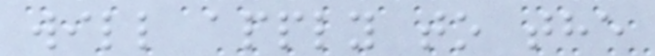will apply to the
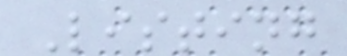Listing
